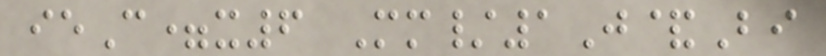ieC=x6 Mm/1J&Bi
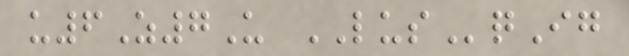u6Z7U LUSqIg
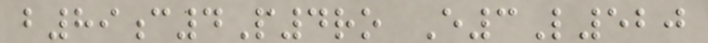b89c4P4ro E3L520
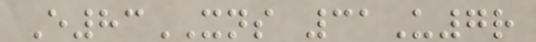E83XNS 31U7r
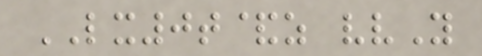LX0t&z vvY
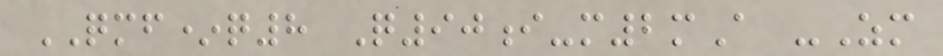QMF*q8 Q90i-m2mA -Zm
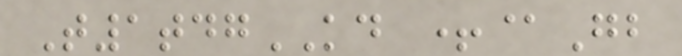T1tdgKD +@Gb
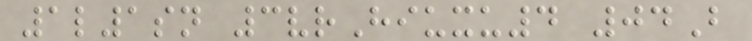1l1sn 3vrHiuxu4 04B
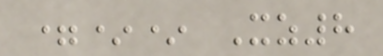=** Xz8
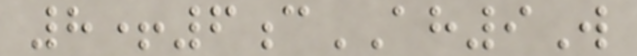8+6cAH9W
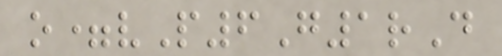o=vP6G1rD
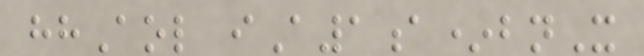hhAol iA1a*bnX
